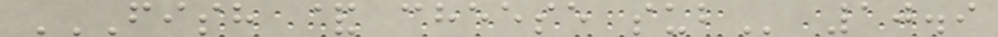FISH & CHEESE SUB 10.9
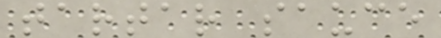tartar sauce
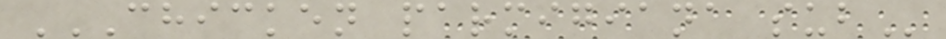CHICKEN PARMIGIANA SUB
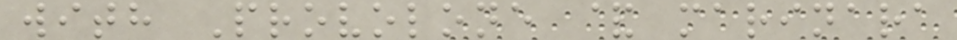with Provolone & marinara
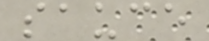sauce
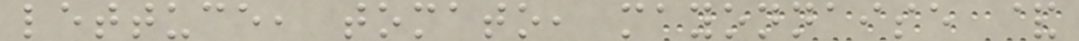lettuce, tomato, mayonnaise &
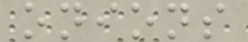onions
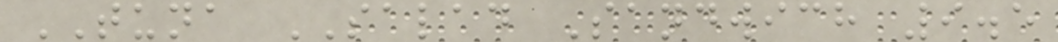TUNA SALAD Sandwich 9.5
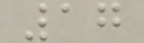17
